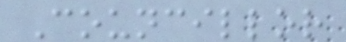Councillor
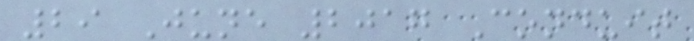29 June 2017 Conduit
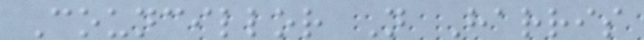Councillor N Harris
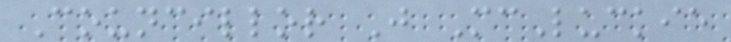Councillor J McLuckie
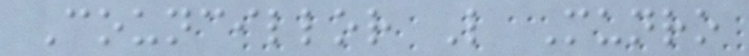Councillor L Munro
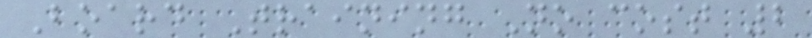Board Training No cost 2
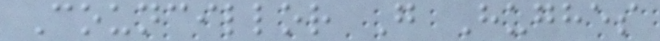Councillor G Hughes
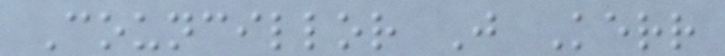Councillor J Kerr
